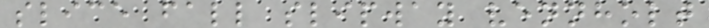slice fall slipway vennholt
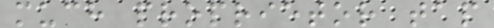much proprietor tap
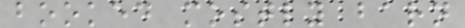booked mostly barn
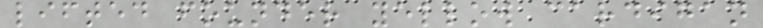lifted founder yellow cardigan
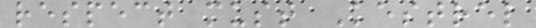respect must Kestrel
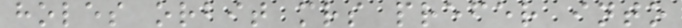holes orbit mrs prefer into
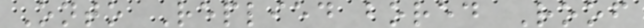Onto Replied bored Roof
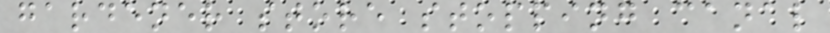gardener store stopping canal
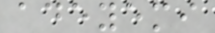adeyemi
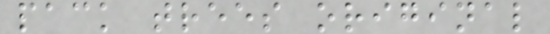pack trees original
